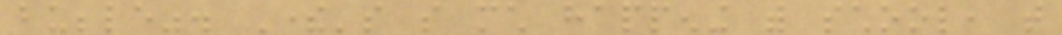bubble". There's so much happening with school, that
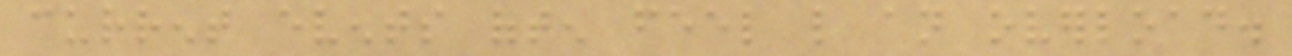current events often feel like an overload.
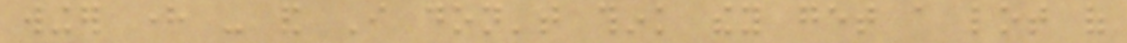winger here - and I don't think they get a lot of
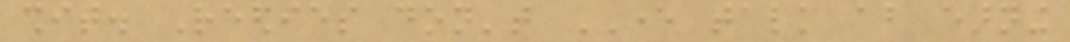shit. Reedies don't EVER talk about earning
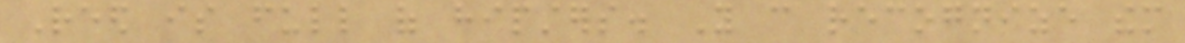Reed is full of hipsters. You can recognize them
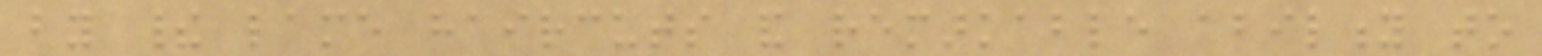by their lame haircuts and remarkable ability to
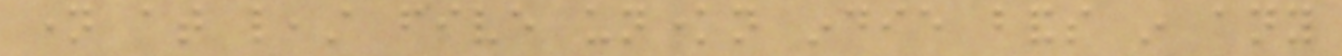name at least five unknown indie bands in any
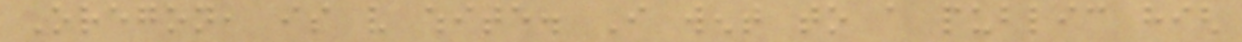Oregon, is very white. I went to a public high
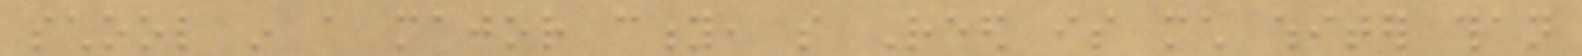school in a major city, so Reed is much whiter than
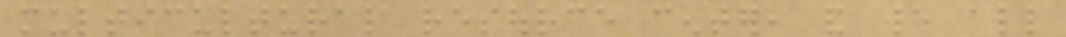multicultural resource center, and we all
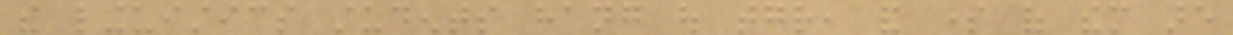the linguistics students hang out together, and some of them are
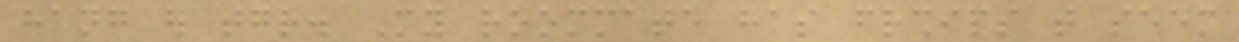hang out together. My roommate has friendships that seem
